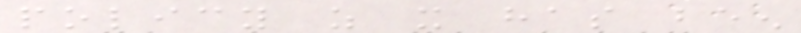policy as it has been
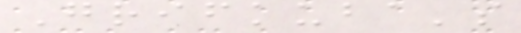Grifkuba's
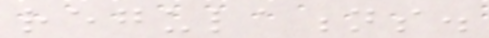regulations.
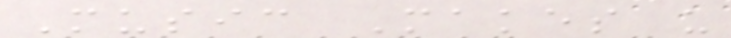Music Makes us
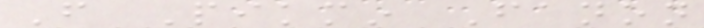From Pikmin Fanon
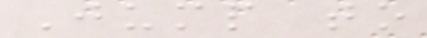Jump to
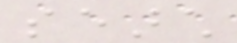search
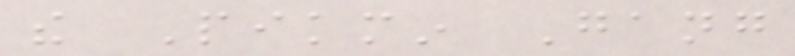the Pikmin Gang
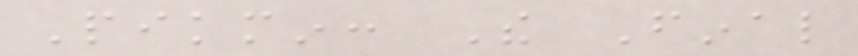Pikmin: The Final
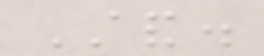Stand.
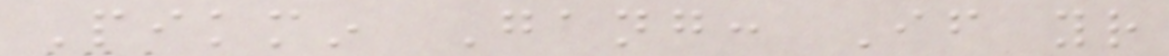Pikmin Gang: If your
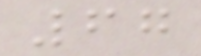67
